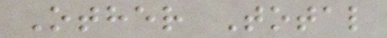Other Total
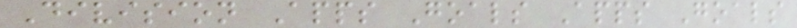Division Apps Goals Apps Goals
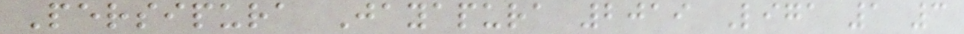Persipura Jayapura 2019 Liga 1 3
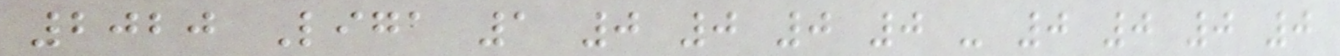2020 Liga 1 0 0 0 0 - 0 0 0 0
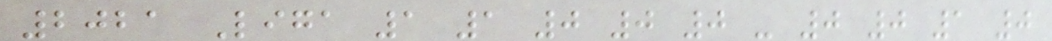2021 Liga 1 1 0 0 0 - 0 0 1 0
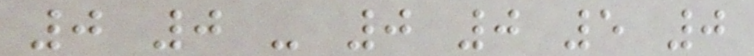0 0 - 0 0 5 0
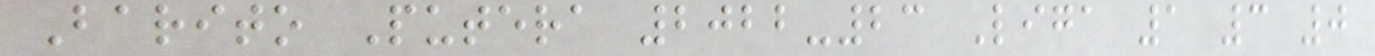Barito Putera 2022-23 Liga 1 3 0
